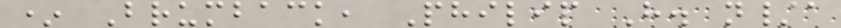* Brumback, Philip H. n/a
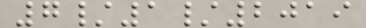7/1/2019
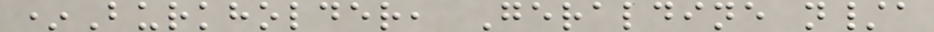*Burkholder, Geraldine n/a
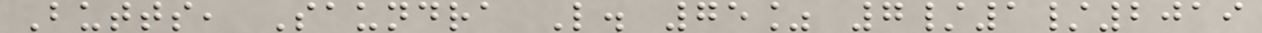Butts, Saundra L. 75% 7/1/2019
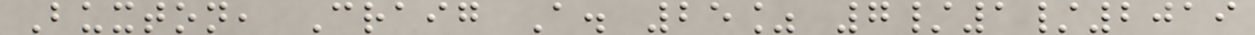Buxton, Craig A. 25% 7/1/2019
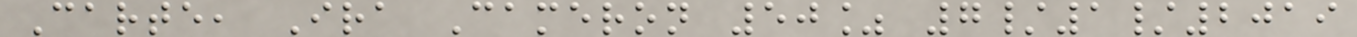Carte, Ira Cameron 50% 7/1/2019
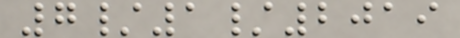7/1/2019
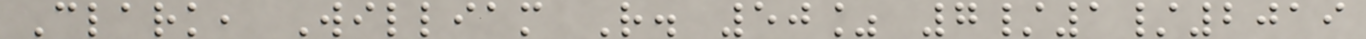Clark, William R. 50% 7/1/2019
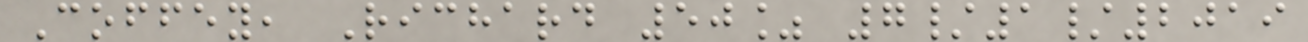Coffey, Richard 50% 7/1/2019
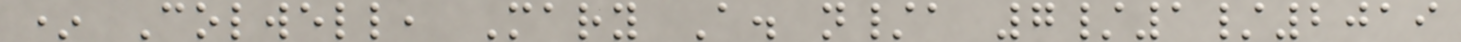* Colwell, Mary A. n/a 7/1/2019
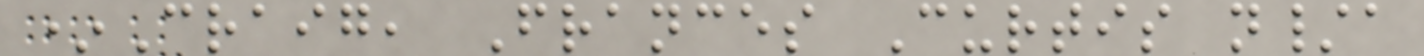*Craig, Frances Curtis n/a
